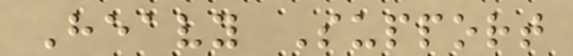Heavy Support
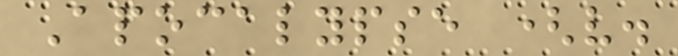Apocalypse (v.
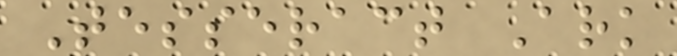Tesseract Ark
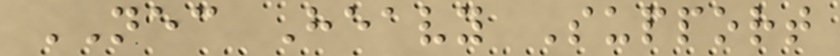NEC Heavy Support
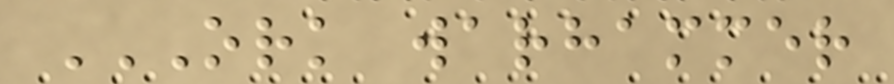ORK WARHAMMER
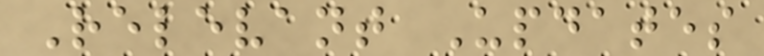Relevant Updates
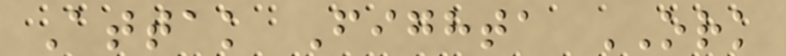Attak Fighta ORK
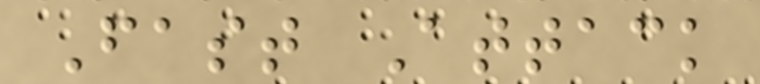Fast Attack
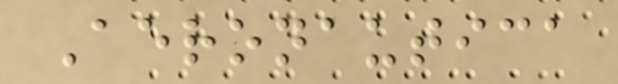Aeronautica
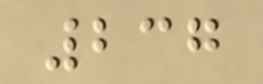237
